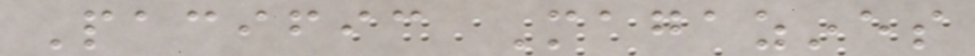Pacific Magazines
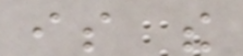is the
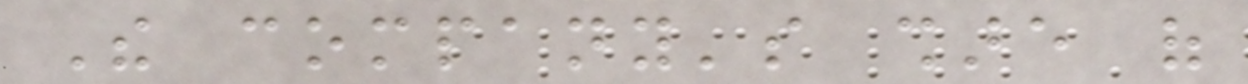The company's share of
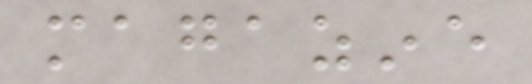magazine
